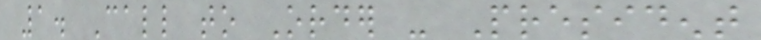1. Call to Order - President
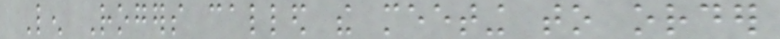Len Rogers called the meeting to order
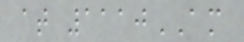at 1110AM
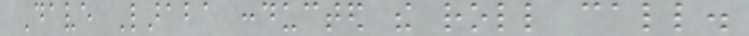Dave Laraba conducted the roll call.
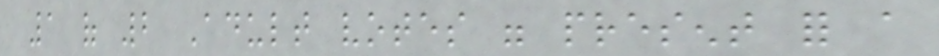1 of 2 Adult votes were present for a
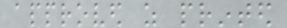approved as printed
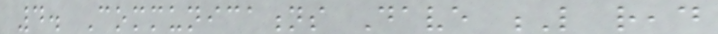4. Communications Dave L read
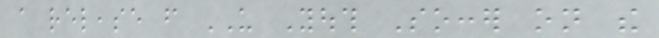a release from US Youth Soccer on the
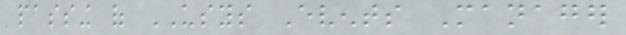passing of USYS Events Manager
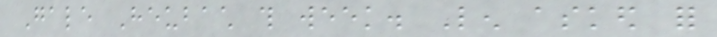Gale Heubach this week. Len asked for
